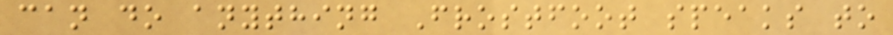can do anything Frostfoot speaks to
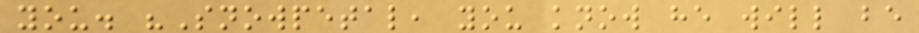you. "Snowpetal, you know he will be
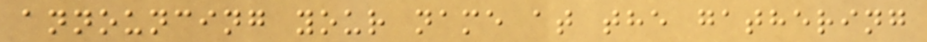announcing your name at the gathering
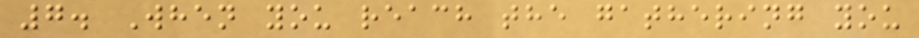7. When you reach the gathering you
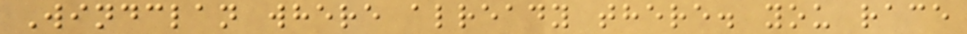Windclan where already there. you race
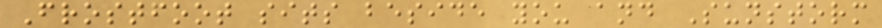Frostfoot sits beside you and Sunstorm
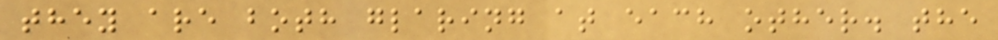they are both glaring at each other. the
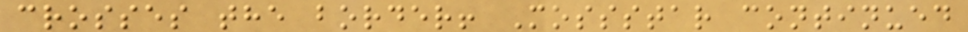crosses the border! Mossstar continued
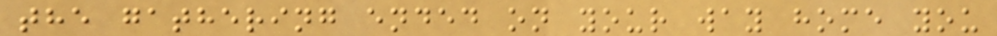the gathering ended on your way home you
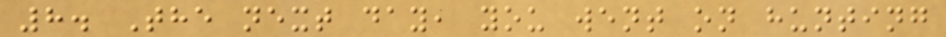8. The next day, you went on hunting
